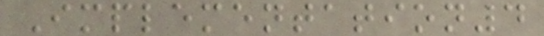Implementation4
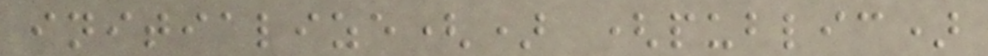initialize() (public)
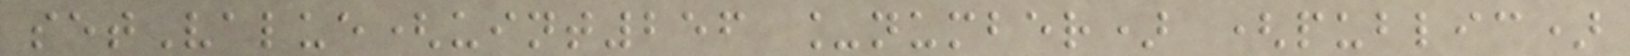setValue(uint256 _number) (public)
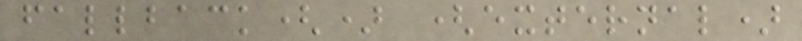fallback() (external)
